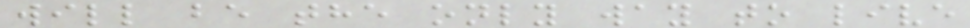will be the only way to live
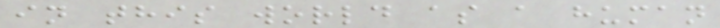in this world as a human
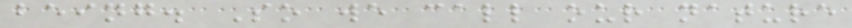being. So we call our nature
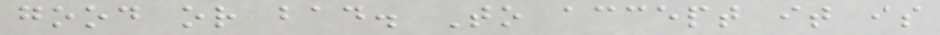good or bad. To accept it is
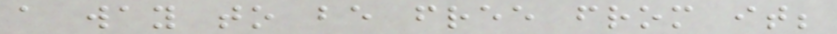a way to be free from it;
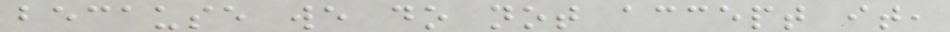because we do not accept it,
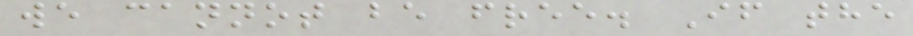we cannot be free. If the
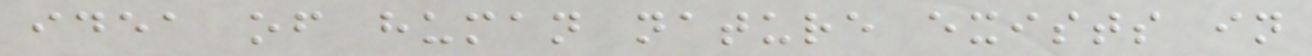idea of human nature exists in
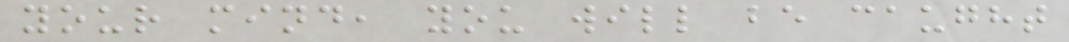your mind, you will be caught
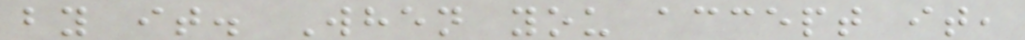by it. When you accept it,
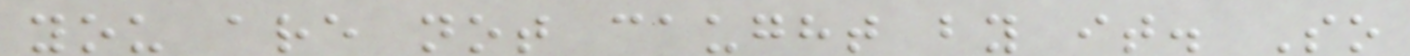you are not caught by it. So
